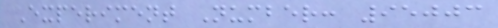Experiment Number: 95003
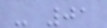- 01
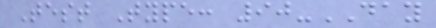Test Type: 90-DAY
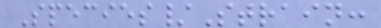Species/Strain:
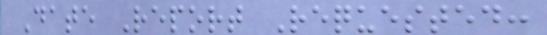Date Report Requested:
